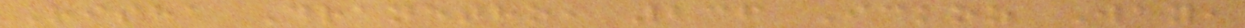Risha Dranetho, 236 Ickoz Way,
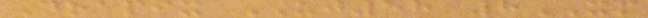Drapix UJ58 8XM
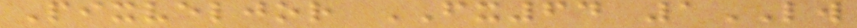Pixveljor FX64 1LW
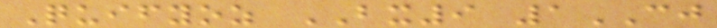Quifyoz BX9 1CJ
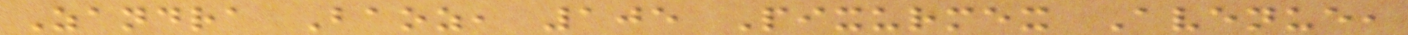Zandra Baoz, 105 Pixurmex Avenue,
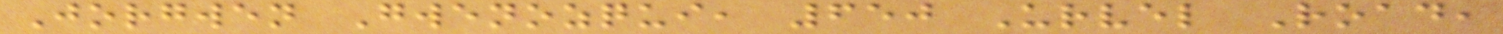Jorgwen Gwenozqui, 650 Urvel Road,
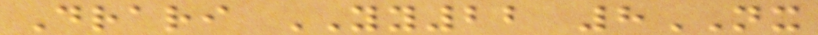Drari YY22 8NX
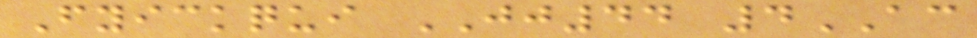Fyickqui JJ44 4AC
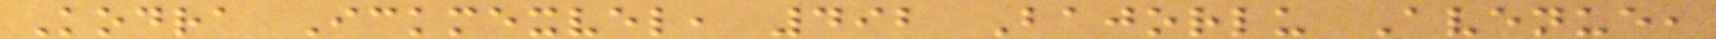Kodra Ickmexvel, 492 Bajorlu Avenue,
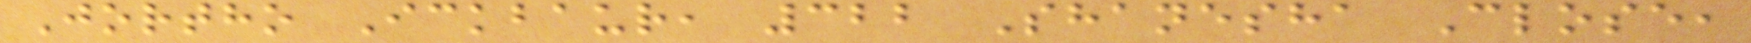Jortho Ickbaur, 322 Shanesha Close,
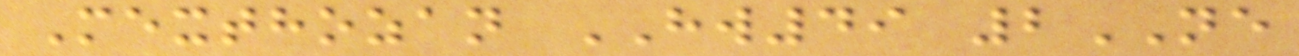Mexthozan HW49 2NE
